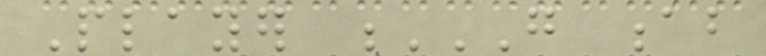Player G AB
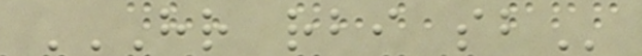HR RBI SB
